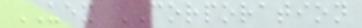UEX CORPORATION
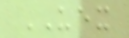UEX
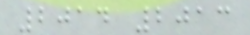2014 2013
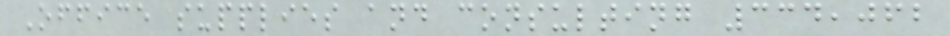Office supplies and consulting 334,062
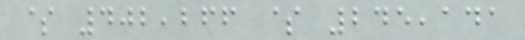$ 402,266 $ 245,141
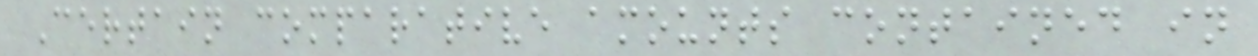Certain comparative amounts contained in
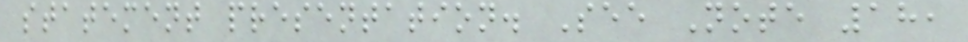statement presentation. See Note 18,
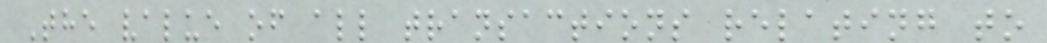The value of all transactions relating to
